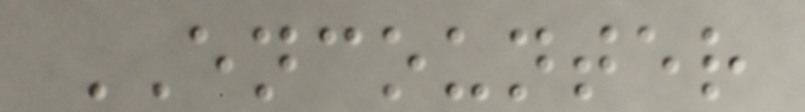ENCOUNTER
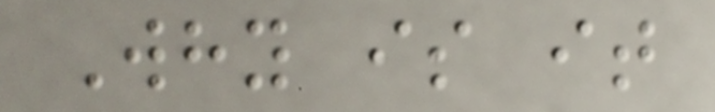Why is it
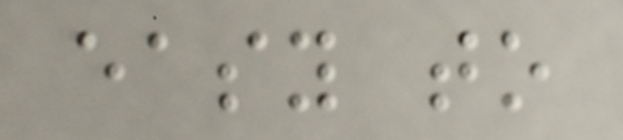easy to
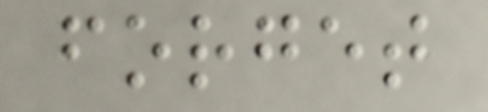forget
